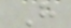H
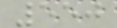550
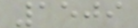1509
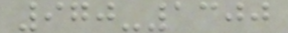970-1300
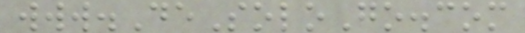www.DeSoloGo.com
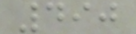490
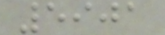5901
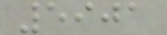5901
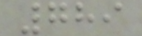789
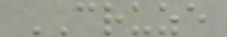CRUZE
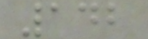142
